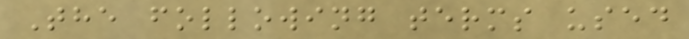The following terms used
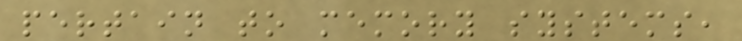pertain to memory systems,
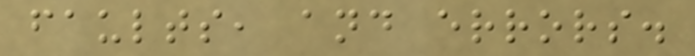faults, and errors.
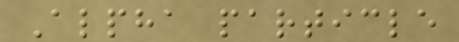Alpha particle
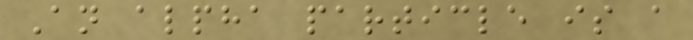An alpha particle is a
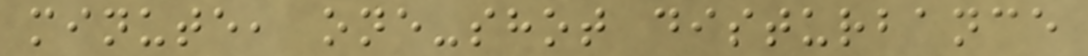minute, one-shot disturbance
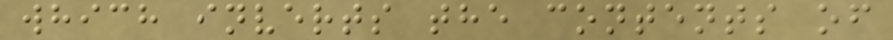which inverts the contents of
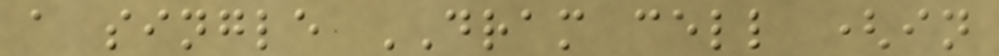a single DRAM cell (in
